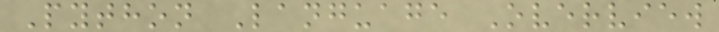Python Language Overview
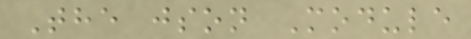The json Module
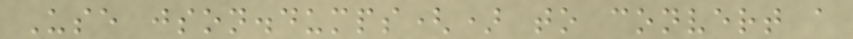Use json.dumps() to convert a
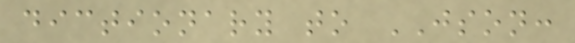dictionary to JSON:
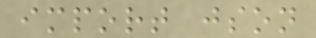import json
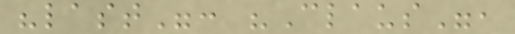"last": "Claus",
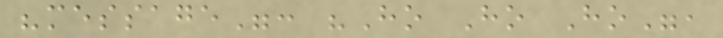"message": "Ho Ho Ho",
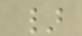}
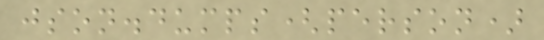json.dumps(person)
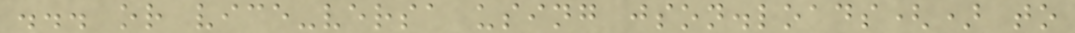... or vice-versa using json.loads() to
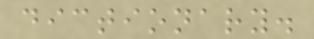dictionary.
